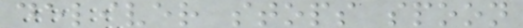deliver stops spoon
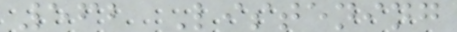562 Listening
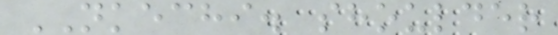NKECHI. shoulder
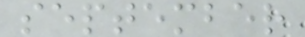september
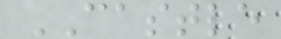CASTLE
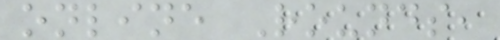online Rounds,
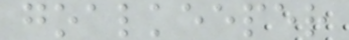goalkeeper
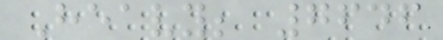Heavy; 7646
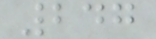247
